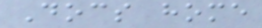Docs home
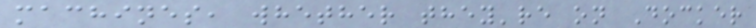machines, whether they're on Docker
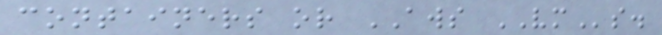containers or AWS VMs.
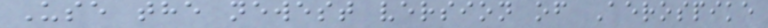Use the newest version of Aerospike
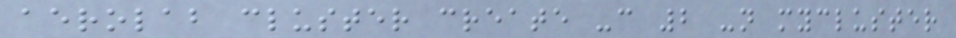aerolab cluster create -c 2 -n mycluster
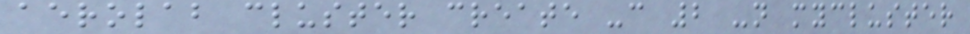aerolab cluster create -c 2 -n mycluster
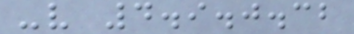-v 4.9.0.32
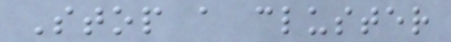Stop a cluster
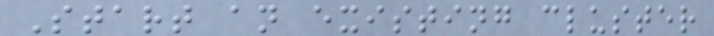Start an existing cluster
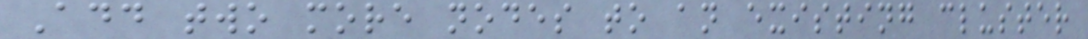Add two more nodes to an existing cluster
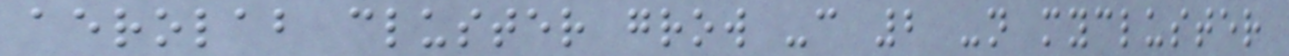aerolab cluster grow -c 2 -n mycluster
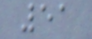51
